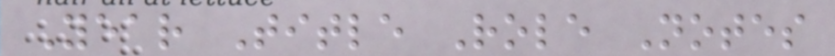Year Title Role Notes
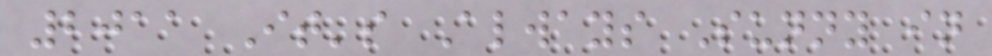2011 It's Always Sunny in
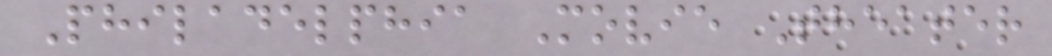Philadelphia Movie Theater
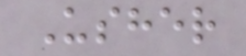Usher
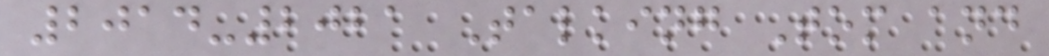2014-2021 Talking Tom and
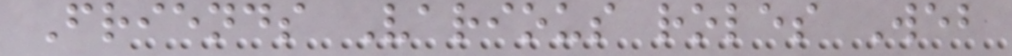Friends Various roles Web
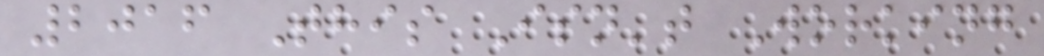2016 This Isn't Working
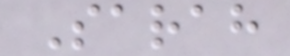Sarah
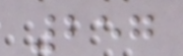257
